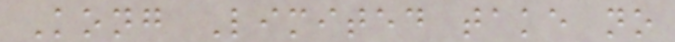Kong Limited take no
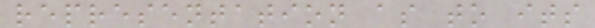representation as to its
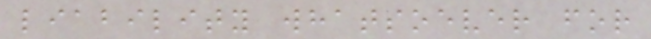liability whatsoever for
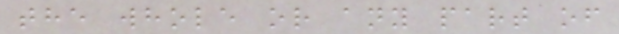the whole or any part of
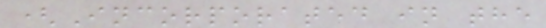(Incorporated in the
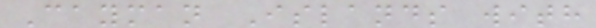Cayman Islands with
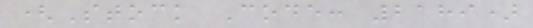(Stock Code: 2189)
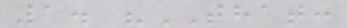1. "THAT:
